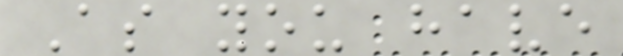As you have
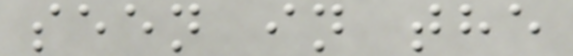seen in the
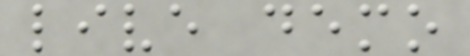live demo
